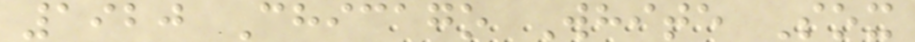1920 Chicago White Sox
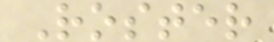Roster
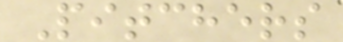Pitchers
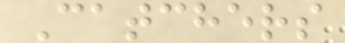Catchers
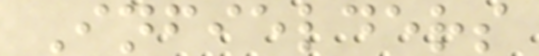Infielders
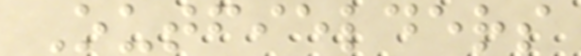Outfielders
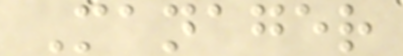Manager
